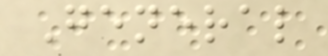General
